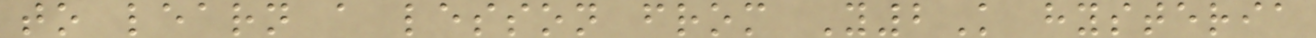to learn a lesson from Y2K hysteria
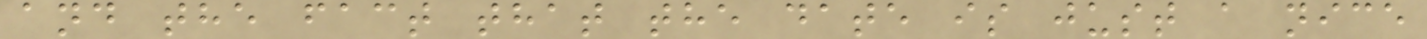and the fact that the date is just a nice
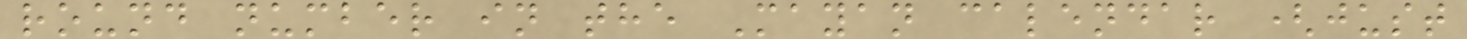round number in the Mayan calendar (just
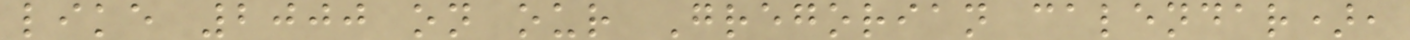like 2000 on our Gregorian calendar),
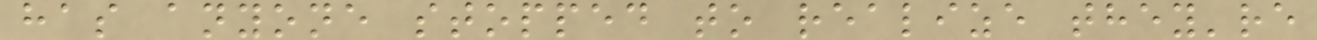has anyone stopped to realize they're
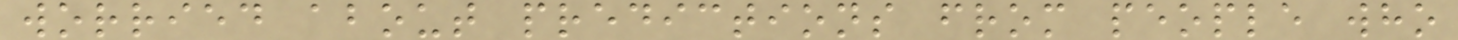worried about predictions from people who
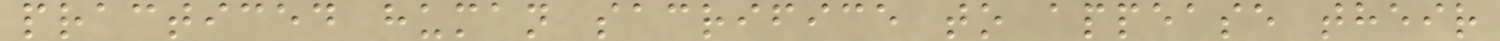practiced human sacrifice to appease their
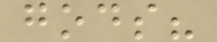gods?
